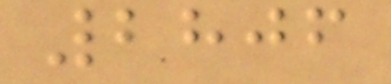2806
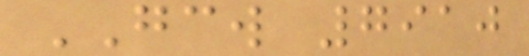GCW 7910
